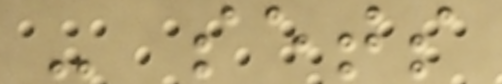- sets
